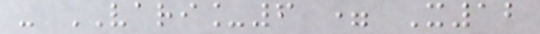- VARI_6 = X12
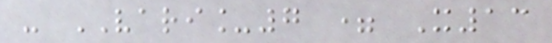- VARI_7 = X13
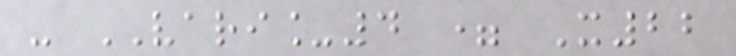- VARI_4 = X22
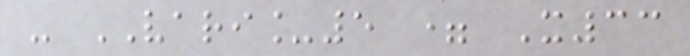- VARI_5 = X33
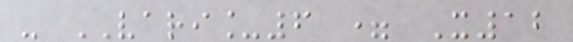- VARI_6 = X12
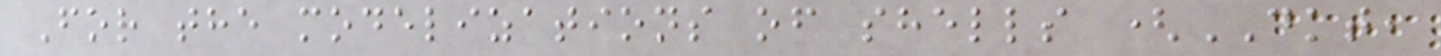For the modelizations of shells (DKT,
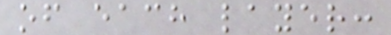of each layer:
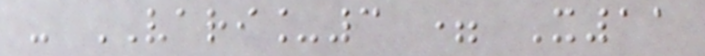- VARI_3 = X11
